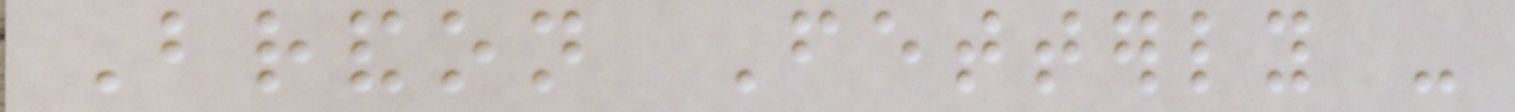Brandon Fetterly -
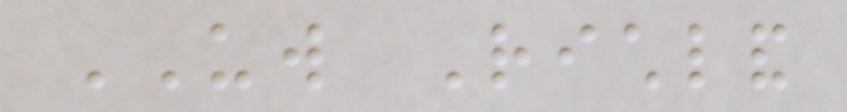UW Richland
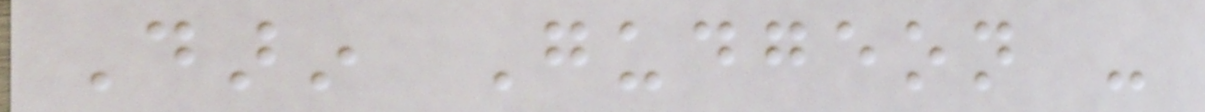Darin Gudgeon -
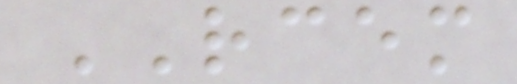RCEM
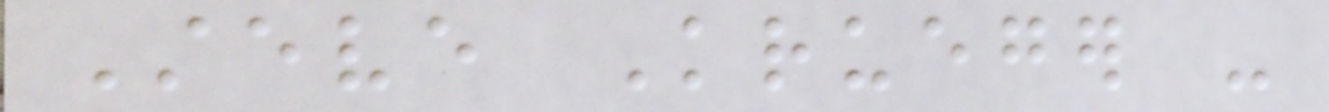Steve Krueger -
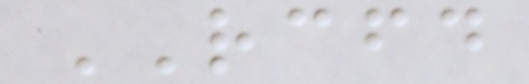RCFD
